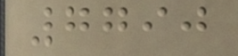7790
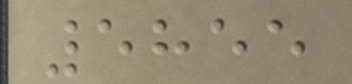5855
